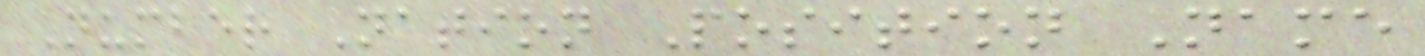Number Nation Position Name
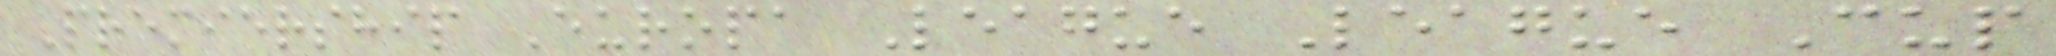Premiership Europa League League Cup
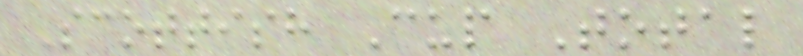Scottish Cup Total
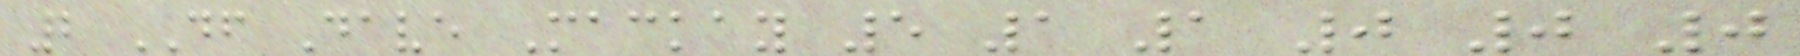2 DF Dave Mackay 5 1 1 0 0 0
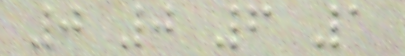0 0 6 1
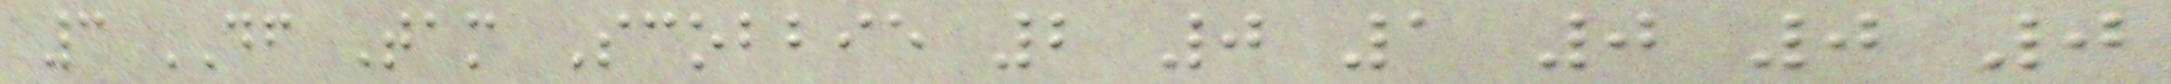3 DF Tam Scobbie 2 0 1 0 0 0
